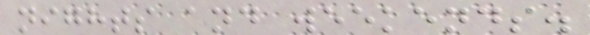nights and weekends.
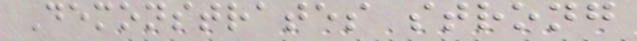Demonstrates strong
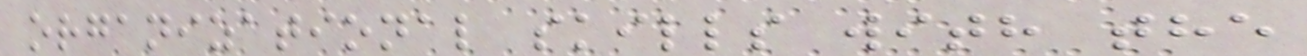organizational skills with the
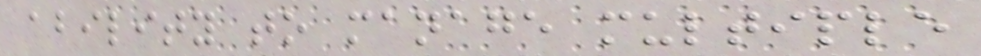ability to manage multiple
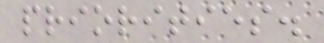priorities.
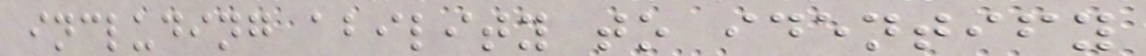including ability to identify
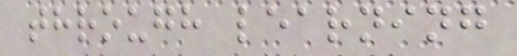through learning
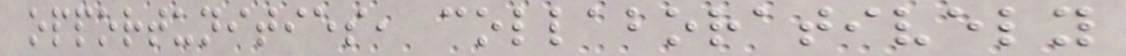opportunities, collaboratively
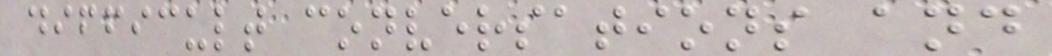difficult conversations and
